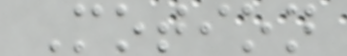Motion
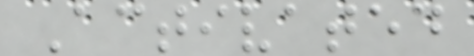Activated
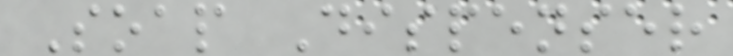Soap Dispenser
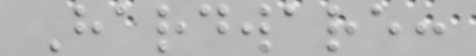Hardware:
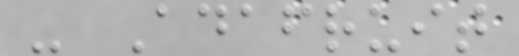- Adafruit
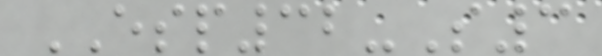ESP32-S3
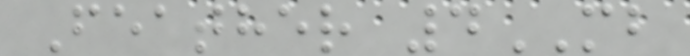Feather 4MB
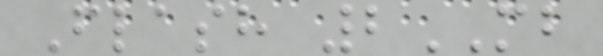Flash 2MB
